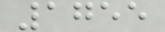1755
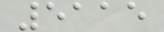5115
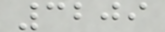3209
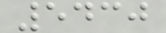5430
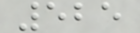525
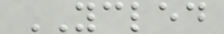YCLED
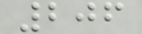206
